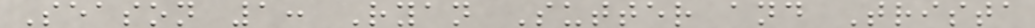Season 1: Ryan Sutter and Trista
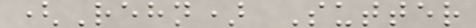(Rehn) Sutter
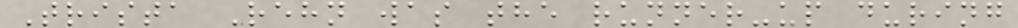Trista Rehn was the runner-up during
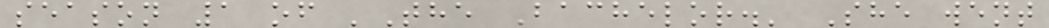season 1 of 'The Bachelor.' She went
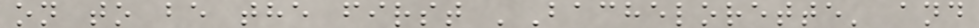on to be the first 'Bachelorette' and
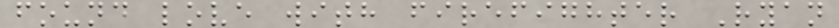found love with firefighter Ryan
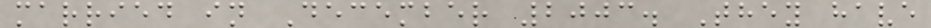married in December 2003. They have
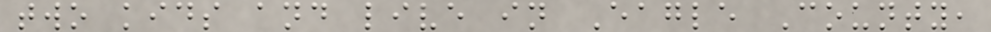two kids and live in Eagle County,
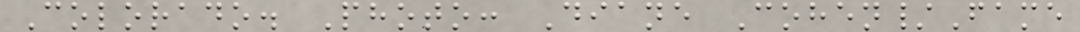Colorado. Photo: Diane Cohen/Fame
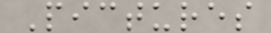Pictures
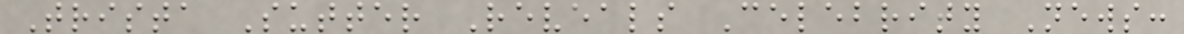Trista Sutter Reveals Celebrity News:
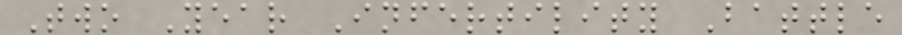Two Year Infertility Battle
